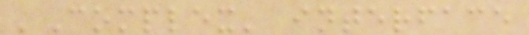'Complex' interface
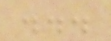...
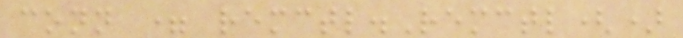conn = remctl.Remctl()
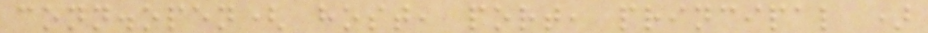conn.open( host, port, principal )
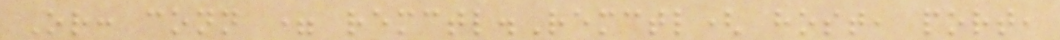Or: conn = remctl.Remctl( host, port,
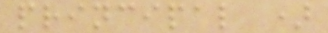principal )
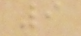9
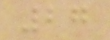27
